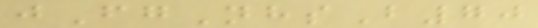jFgNhsB70
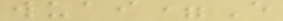wuai=E
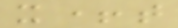x+t
